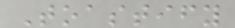Toastify
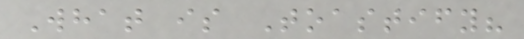What is Toastify?
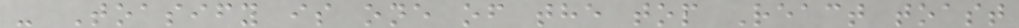- Toasify is one of the top React toast
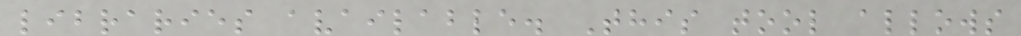libraries available. This tool allows
